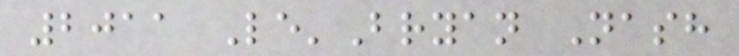2011 Le'Bryan Nash
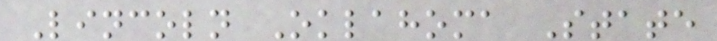Lincoln Oklahoma State
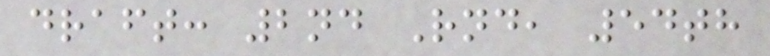draft: 2nd Rnd, 54th
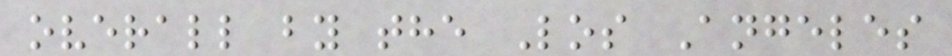overall by the Los Angeles
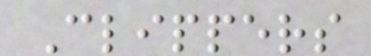Clippers
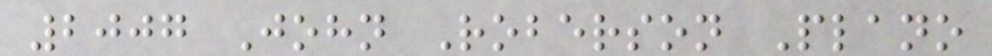2007 John Roberson Plano
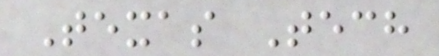Texas Tech
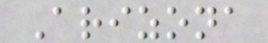Arizona
